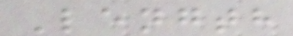Length
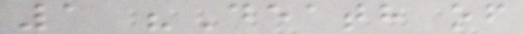1 "Death of
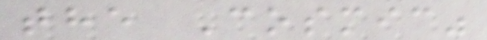the Cosmic"
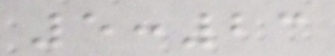5:23
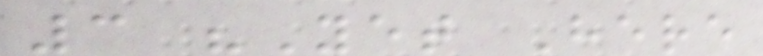3 "Yet Here
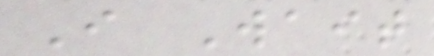I Wait
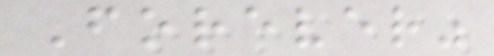Forever"
